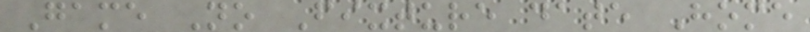Game No Fixture date Home
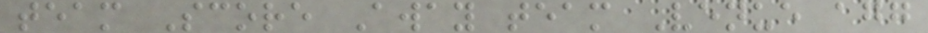team Score Away team Venue agg
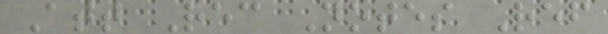Att Rec Notes Ref
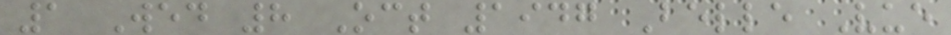1 Wed 8 Oct 1947 Belle Vue
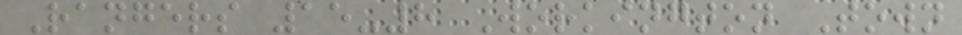Rangers 15-8 Workington Town
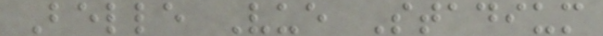Belle Vue Stadium
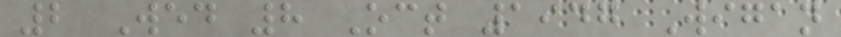2 Wed 8 Oct 1947 Wigan
